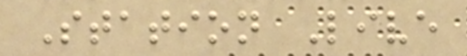Station Live
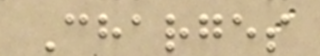Charges
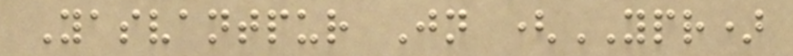Yasvantpur Jn (YPR)
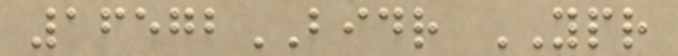16572BIDR YPR
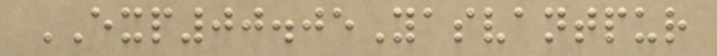EXP00.05Yasvantpur
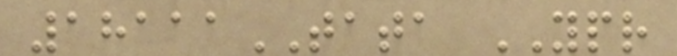18111TATA YPR
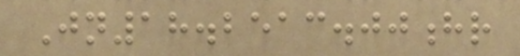Jn18.2513.00hr
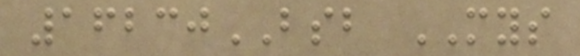16230BSB MYS
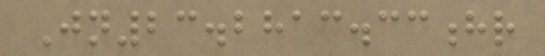Jn23.2813.33hr
